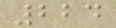224
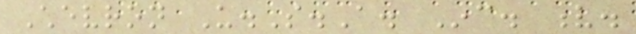Chevron U.S.A. Inc. v.
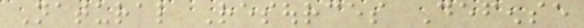Natural Resources Defense
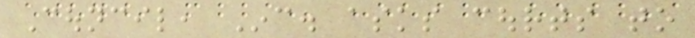Council, Inc. asks courts to
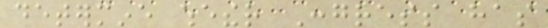determine whether Congress has
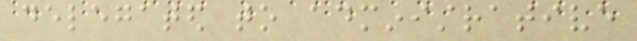delegated to administrative
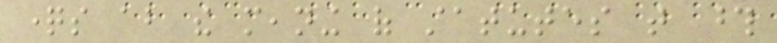questions about the meaning of statutes that those
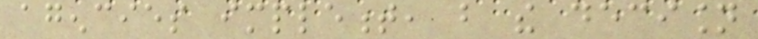agencies implement, but the decision
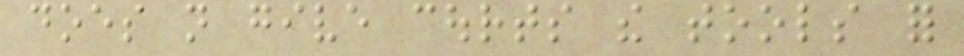does not give courts the tools for
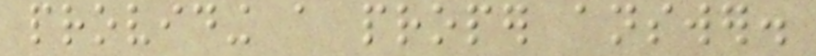providing a proper answer.
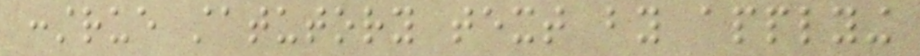construe statutory text by applying
